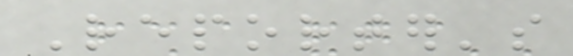Reporter's
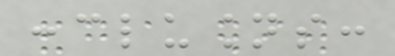conclusions:
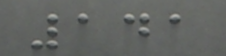141
